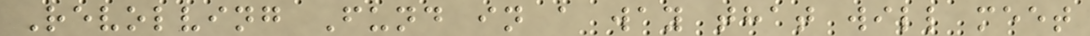Revolving Fund in a way that will meet
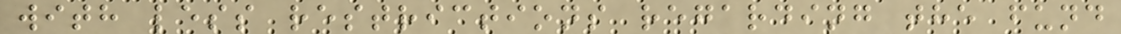with less restrictions regarding the fund
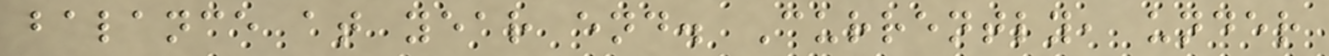balance at year end. Currently, under
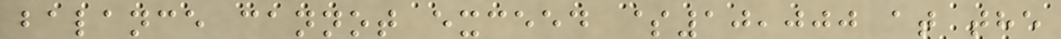balance cannot exceed $10,000 at the
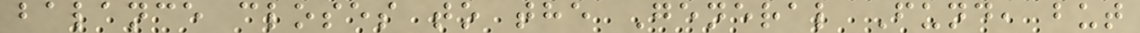balance closes to the General Fund, but
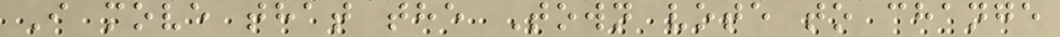I move that the Town vote to change
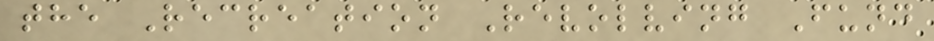the Recreation Revolving Fund
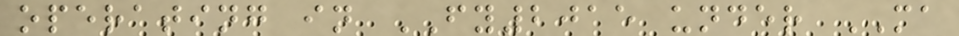operating in FY2015 under MA
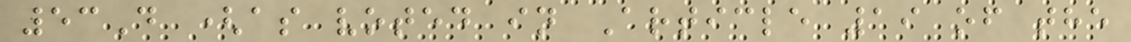53D (as voted in Article 19 of the
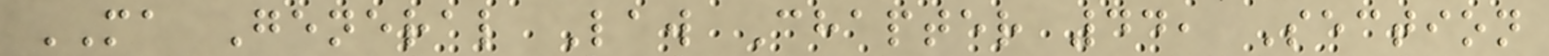MA General Law Chapter 44, Section
